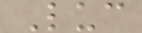Luc
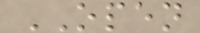OPEN
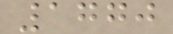1770
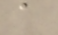a
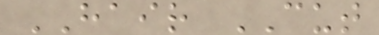HAIR CUT
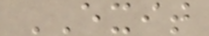EXIT
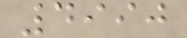4990
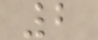2
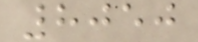8050
